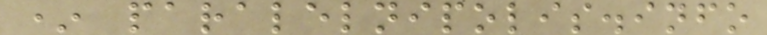* paralelnipolis.info
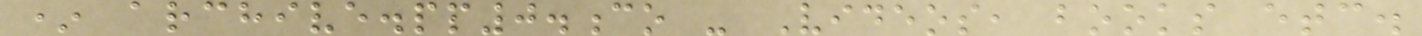* archive.pp0.co - Videos, books etc.
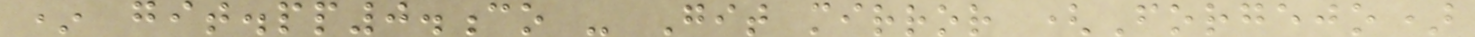* git.pp0.co - Git mirror (Forgejo)
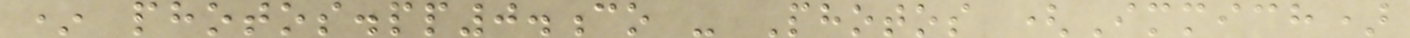* photos.pp0.co - Photos (Immich)
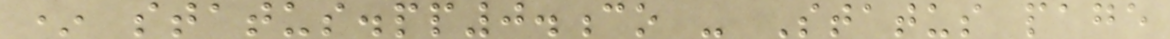* status.pp0.co - Status page
